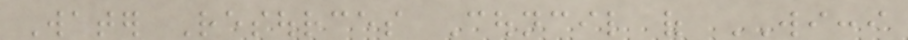Water Resources Council of WICCI
